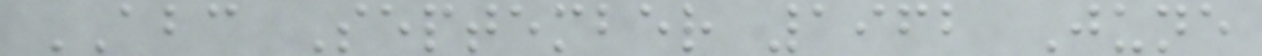ABC September 1962 June
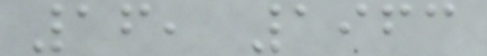16, 1963
